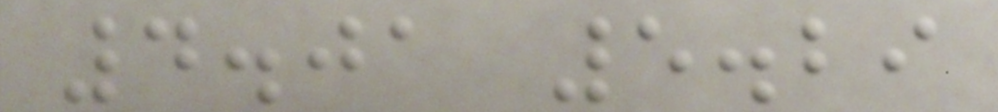4.01 5.29
